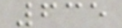635
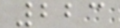223
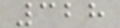328
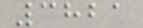3821
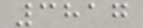3817
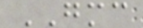GMC
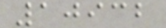10932
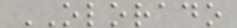OLORADO
